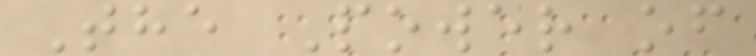The Power of
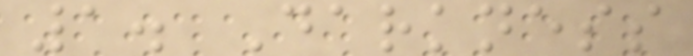1. Darkness
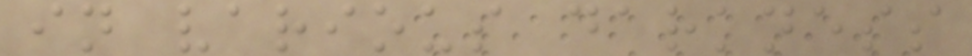in various darkness
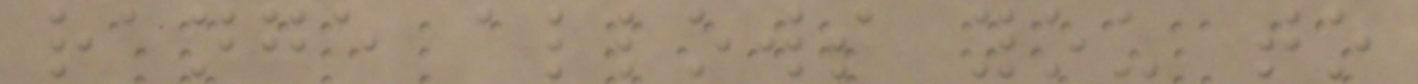range allows you to
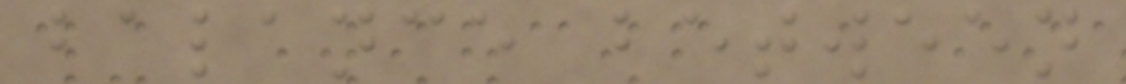balance between
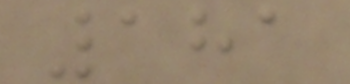181
